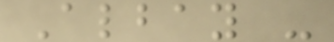Albay -
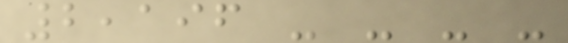2,196 - - - -
